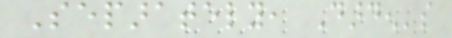Separately, Darden's
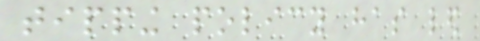tipping policy has led
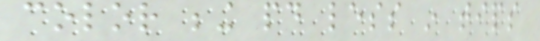color being paid less in tips
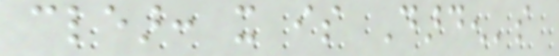clear: it is Darden's
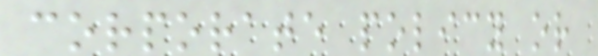corporate policy or
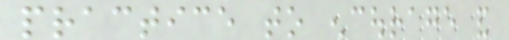practice to encourage and
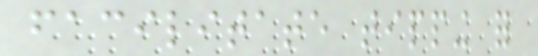facilitate tipping for
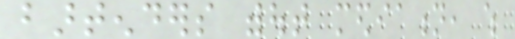bartenders without mediation, which
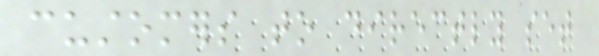customers to directly set
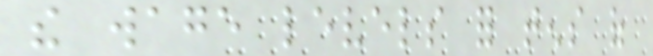the wage levels for tens of
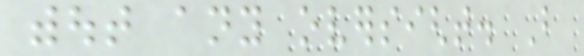without any oversight. But
